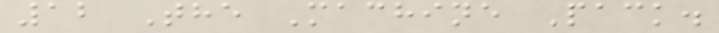12 The Machine Pack.
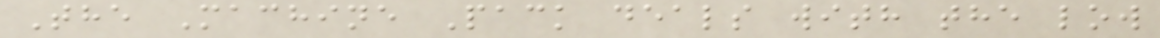The Machine Pack deals with the low
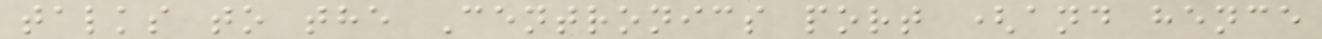talks to the Centronics port (and hence
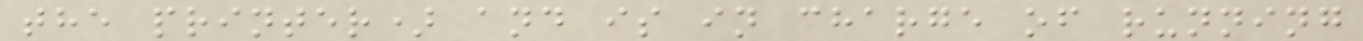the printer) and is in charge of running
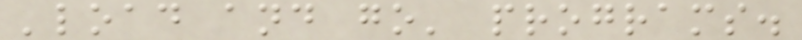'load and go' programs.
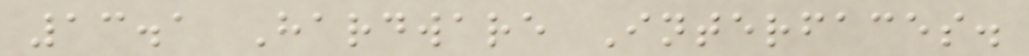13.1 Hardware Interfaces.
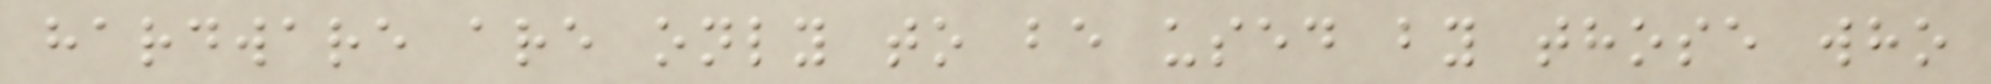hardware are only to be used by those who
